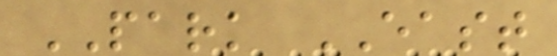PARK EAST
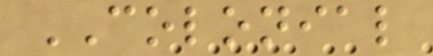COLONIAL
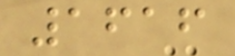1616
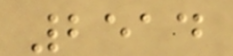2514
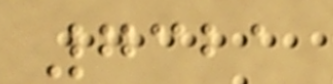7321
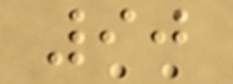90
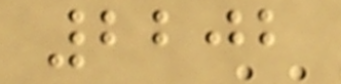2202
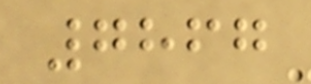7867
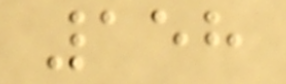158
